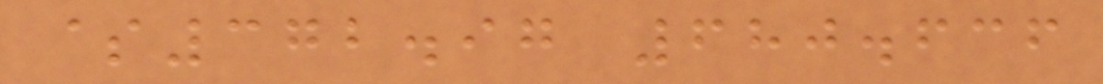$372.97 680.636
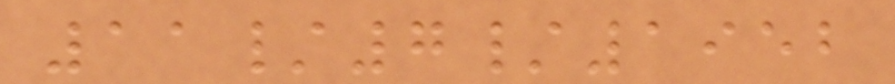11/7/1952
